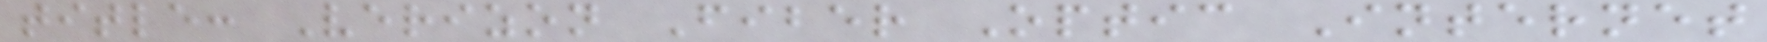title: Verizon Fiber Optic Internet
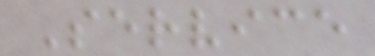Service
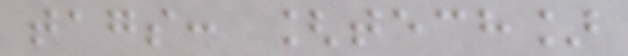tags: [tech]
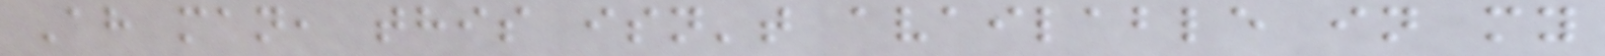Ah man, this isn't available in my
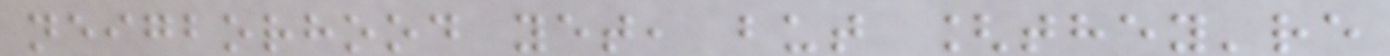neigborhood yet, but [they're
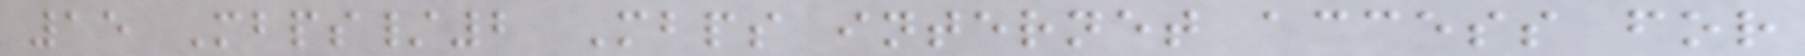15 Mbps/2 Mbps internet access for
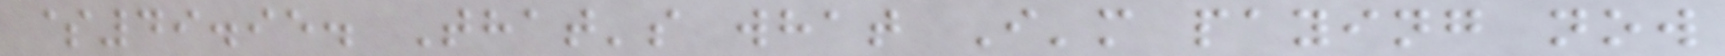$49.95. That's what I'm paying now
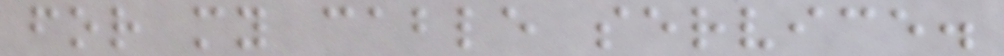for my cable service.
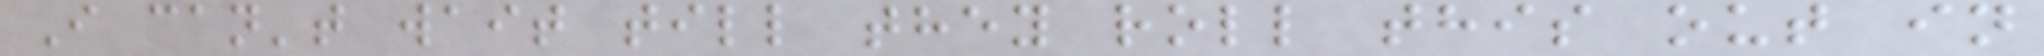I can't wait till they roll this out in
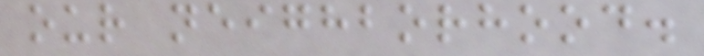our neighborhood.
